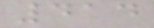414
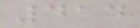414
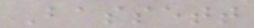Bassett
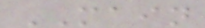MAIN
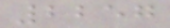2257
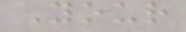Your
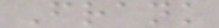Frank
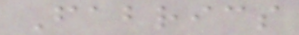Fabrics
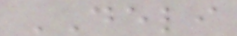DELI
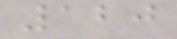120
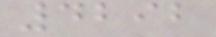4292
